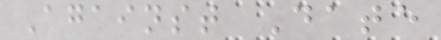Against Date
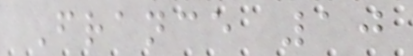France 10
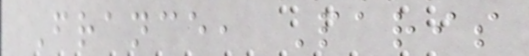France, Paris
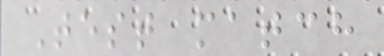Test match
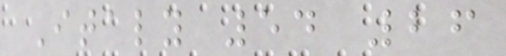Italy 54 26
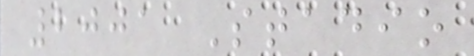2001 Stadio
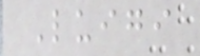Luigi
